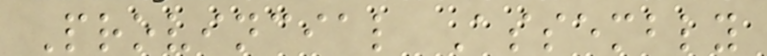Provincial Assembly
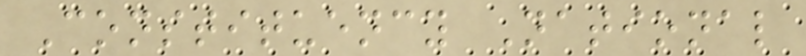Constituency National
